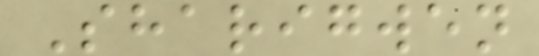Sharigwen
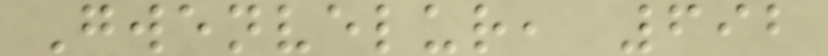Gwenvelur, 692
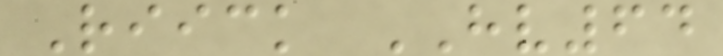Riick HV64
